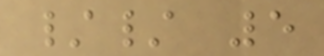// 5
